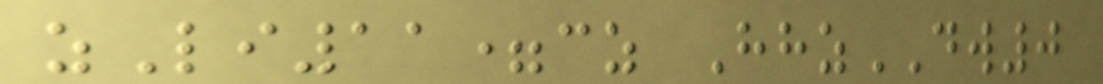zLi11=cz HhzDW0
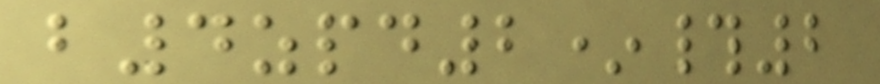b4zpd2*#2
